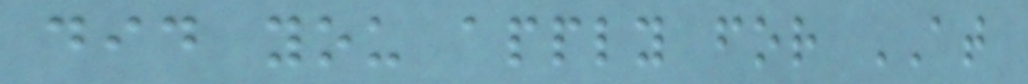did you apply for AT
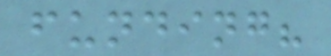funding?
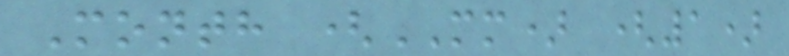Month (MM) (1)
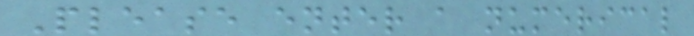Please enter a numerical
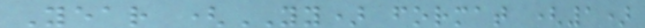Year (YY) format (1)
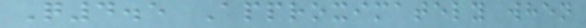Q4.5 Approximately when
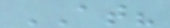AT?
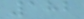182
